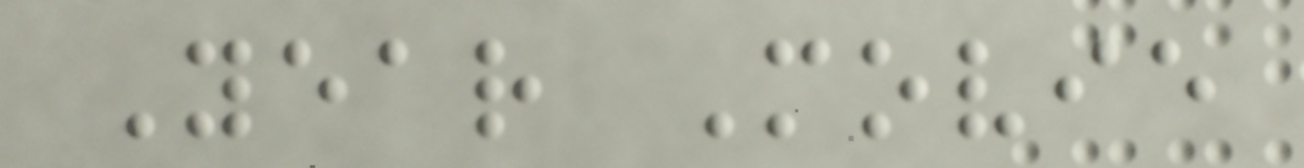Year Movie
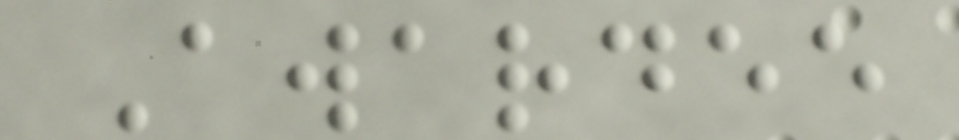Awardee
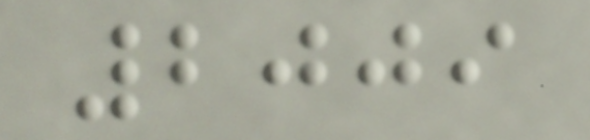2009
